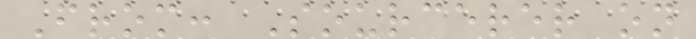From: Sourcerer on
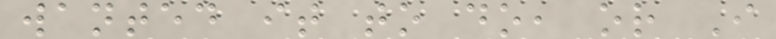wanted it to do, or I
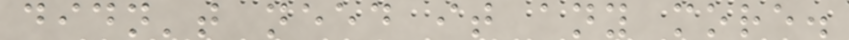didn't need it any more.
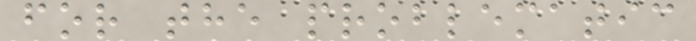for the problematic
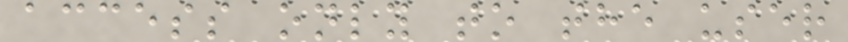access only to the user
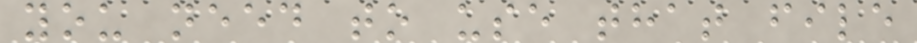you need to use that file
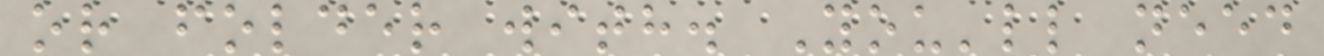or folder with. You'll need
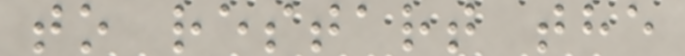to restart the
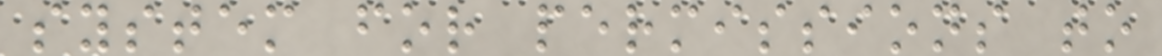system for permissions to
